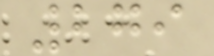279
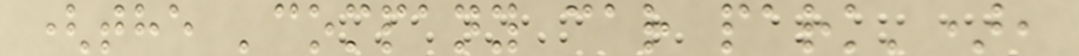(the 'company car park'),
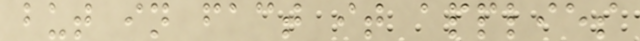but in fact it applies
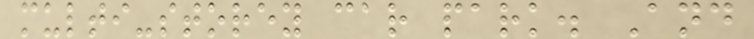multi-storey car park. And
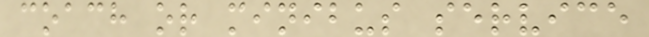coach or minibus service
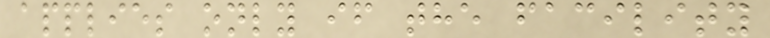applies only if the facility
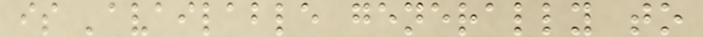is 'available generally to
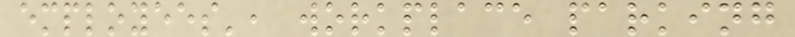employees', workplace parking
